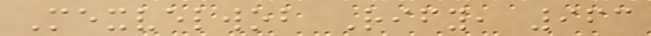Mexvelwob Rify, 963
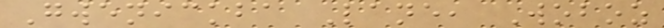Gwenickba Lane, Woboz
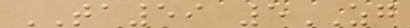TA59 5ZG
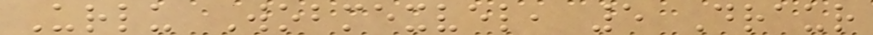Urlu Wobmexvel, 5 Draur
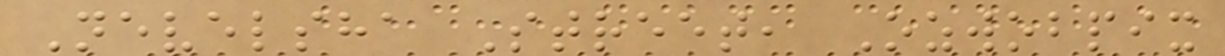Nevelsha Street, Ozwobpix
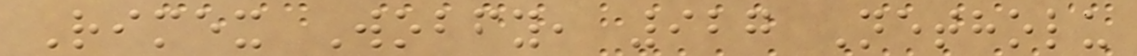Rimex Wobfy, 927 Netholu
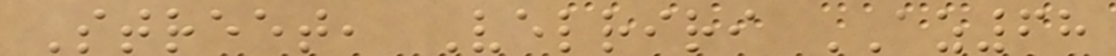Street, Velriri AZ68
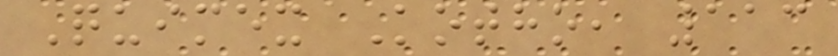Quimex Kotho, 113
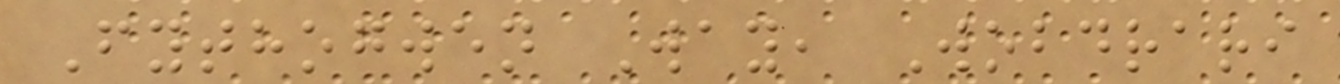Fythogwen Way, Wobdrari
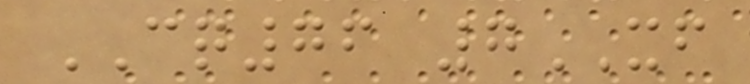CQ76 7XF
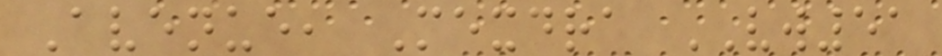Avenue, Mexdra VW51
